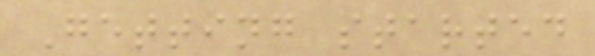Getting started
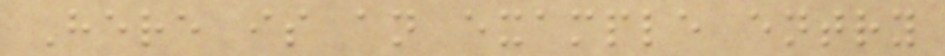Here is an example entry
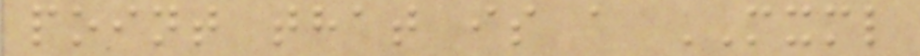point that is a MXML
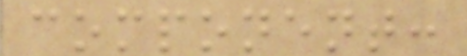component:
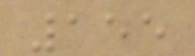155
